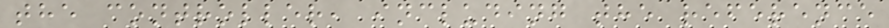the controller, including the reference
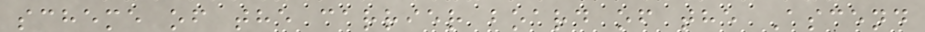scheme of the carrier board of the Ascend
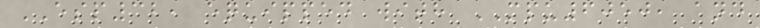ESP32, equipped with MPU6050, and
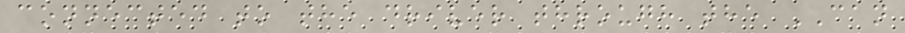connected to the driver through the CAN
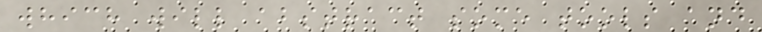which will abstract some tools and
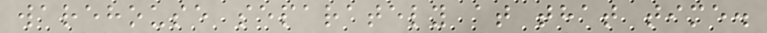warehouse separately at that time.
